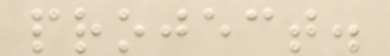project.
